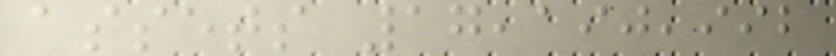assets 17,190,992
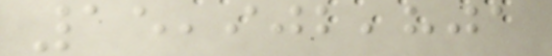15,902,801
